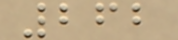262
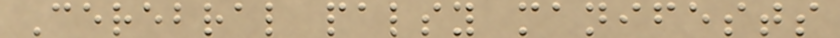Cerebral palsy manifests
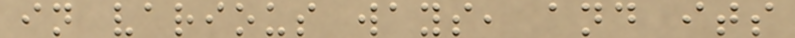in various ways, and its
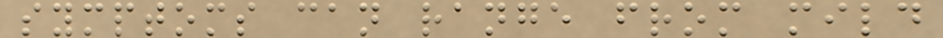symptoms can range from mild
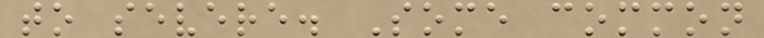to severe. Some common
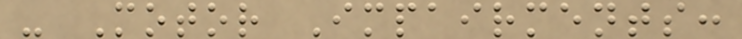- Motor Impairments:
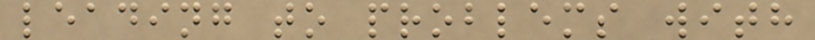leading to problems with
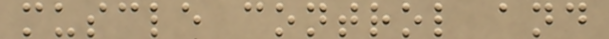muscle control and
